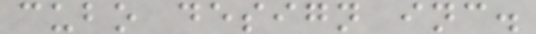cubo design inc.
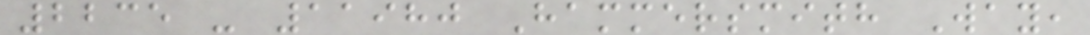2235 - 11980 Hammersmith Way,
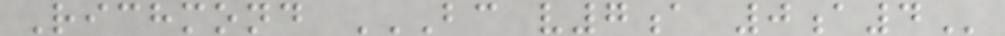Richmond BC V7A 0A4
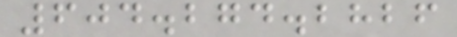604.274.2826
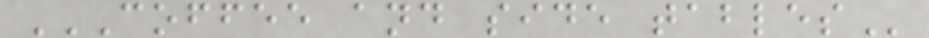COFFEE AND SIDE TABLES
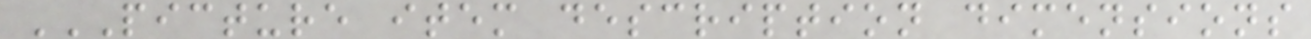PICTURE ITEM DESCRIPTION DIMENSIONS
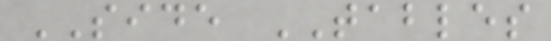SIDE TABLES
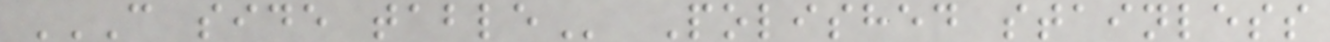C SIDE TABLE Polished stainless
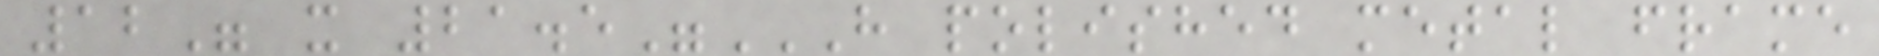12" x 21.5"H POLISHED METAL FRAME
